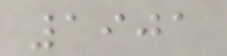1901
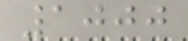1000
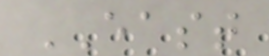EAST
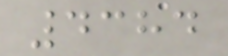4384
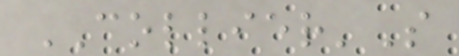COLLIER'S
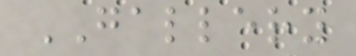GALLERY
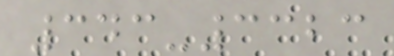343-3323
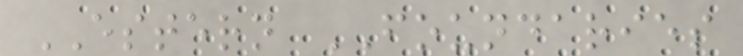ESTERN FOUNDARIES
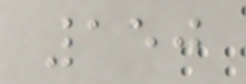150
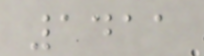1411
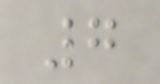7
